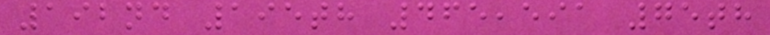192nd 195th 465,591 75th
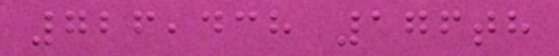726,438 176th
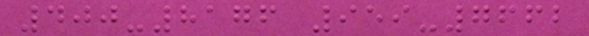400-8176 959-7662
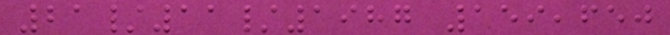21/11/1987 159,650
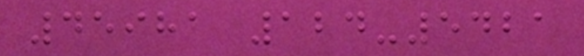45981 124-5421
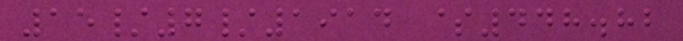15/7/1914 $448.82
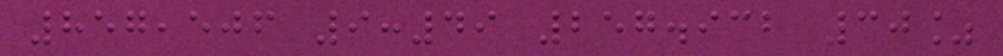857,506 9:49 257.932 30%
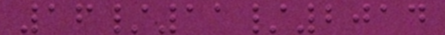16/11/2014
